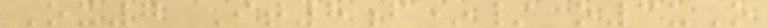Ox7 It8f*/ o3uO
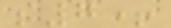s7+
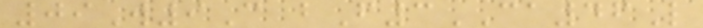09W9C bF3CA46L
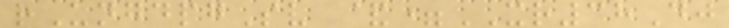rUngdpgSv &=XR38Dj
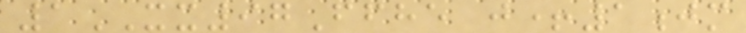1XX97Ffhe j+1jm
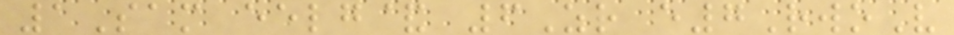1Sam eelg& 6Zr e7RwoV
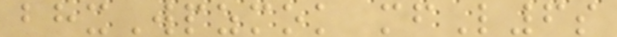bhxWpzmok mfL6s
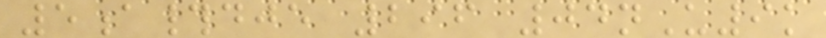5a#dje 296 04nU9k
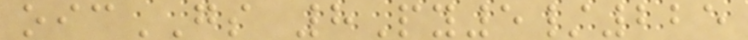oicGS 8Py5/225
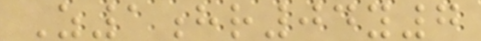Z1hr04y7
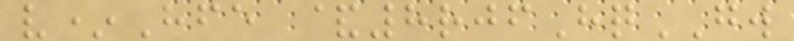v*Hfe &8rjfHqGW
